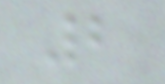2
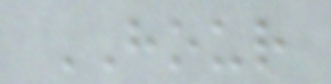HOUR
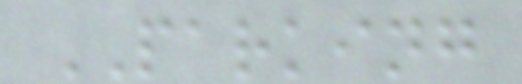PARKING
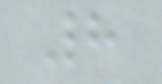8
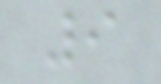9
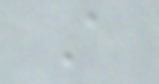A
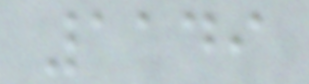1149
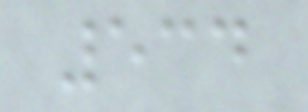534
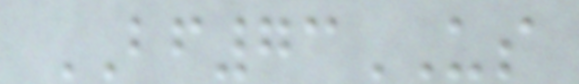BF73US
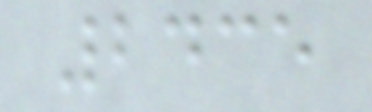2435
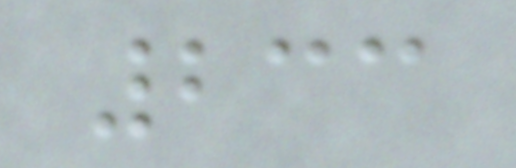233
